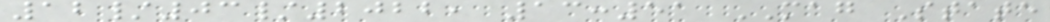12/03/2022, 13:51 MAG State
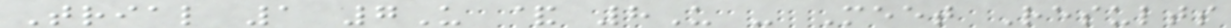Trial 1 7U & 8U - Meet Results
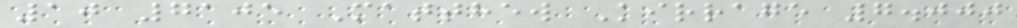10 7105 Matthew Kirrage 7.000
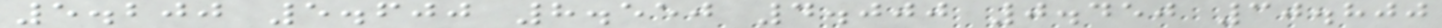5.200 5.600 8.550 4.000 0.450 30.800
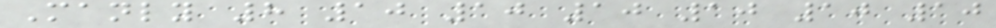Manly 8 10 10 10 10 10 10
